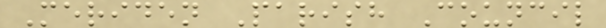Meriden Parish Council
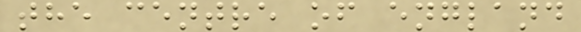the centre of england
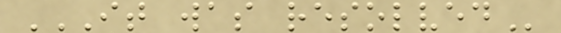IT WAS RESOLVED
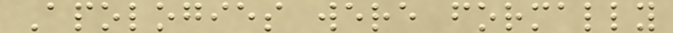Apologies were formally
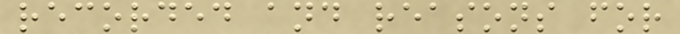recorded and reasons for
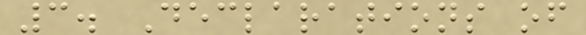3. Declarations of
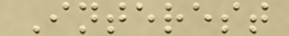Interest
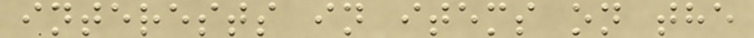interests in items on the
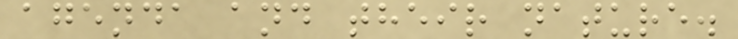agenda and their nature.
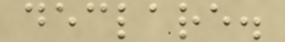declare.
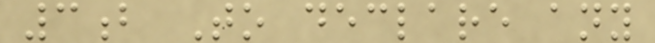3b To declare any
